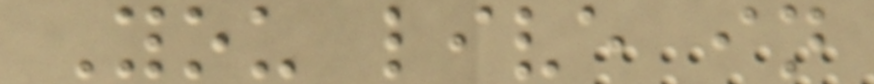You live in
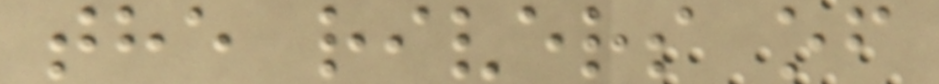the rivers of
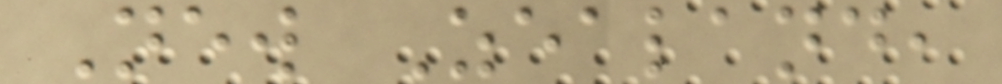New Zealand,
